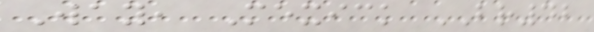Way, Mexick BR42
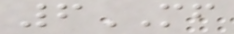6MF
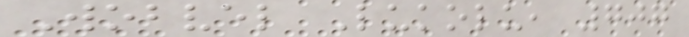Wobvel Lukolu, 707
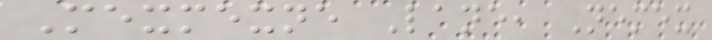Mexmexne Lane, Nemex
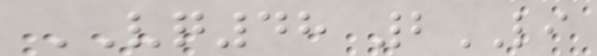VQ48 2LI
